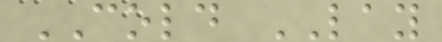COLD LAY
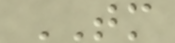TM
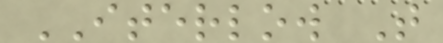ITERLOW T
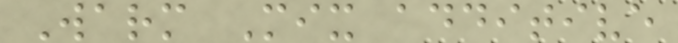Warm Mix additive
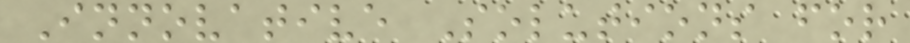Innovative Solutions for
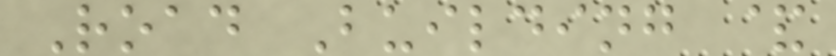Road Building &
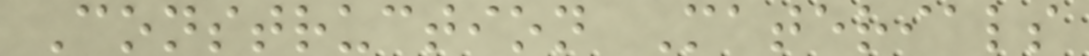Construction Materials
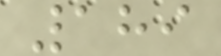189
